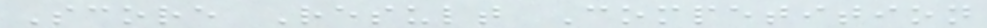Score Result Competition
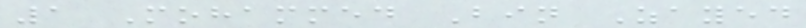1 Mohammed Bin Zayed
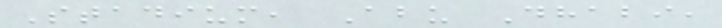Stadium, Abu Dhabi,
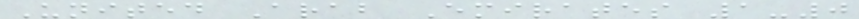United Arab Emirates 1-0
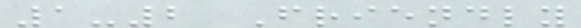1-2 Friendly
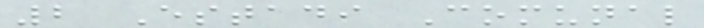2 Estadi Comunal
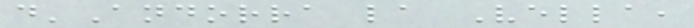d'Andorra la Vella,
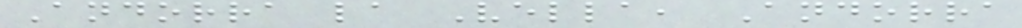Andorra la Vella, Andorra
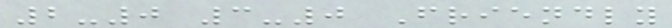2-0 3-0 Friendly
